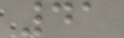41
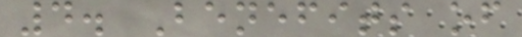4. Benefits of
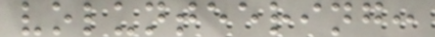volunteering:
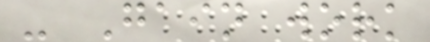- Gain work
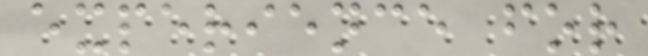experience for
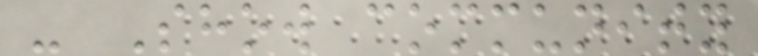- Show community
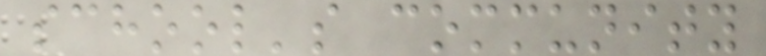school's community
